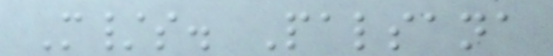M/s. Palsana
